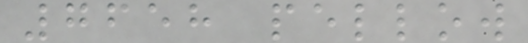7658 pellow
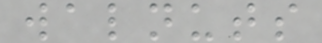walnuts
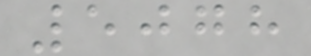5078
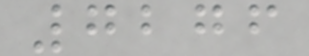7276
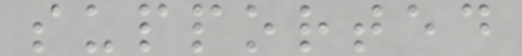supported
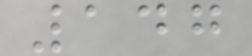147
